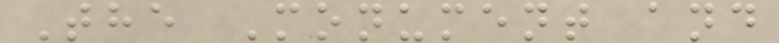The Monument and
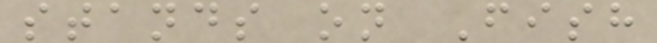stands on Fish
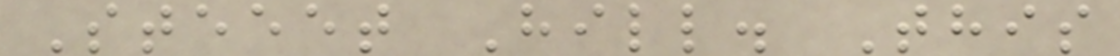Steeet Hill. This
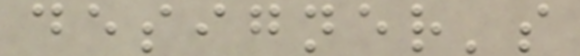designer's
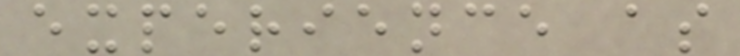experience as
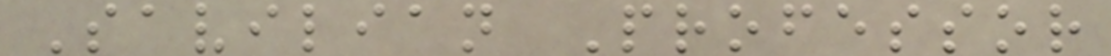Savilian Professor
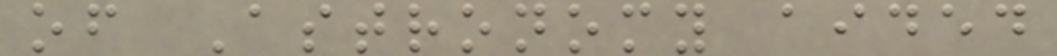of Astronomy aided
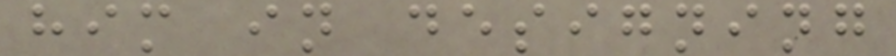him in designing
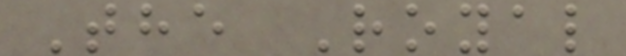The Royal
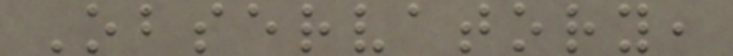Observatory,
